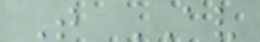T AV
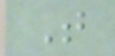T
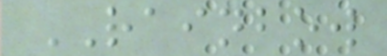RAINBOW
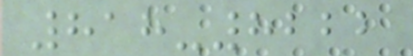818-8222
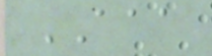AAA
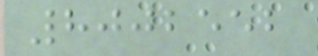8002552
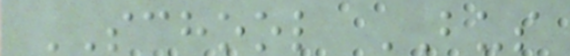SCHOOL BUS
